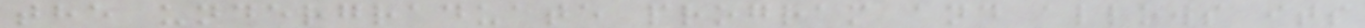the undergraduate program and allows its
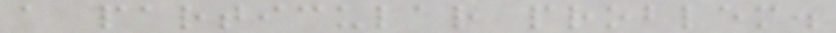a particular problem.
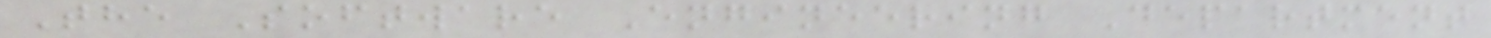The Software Engineering Department
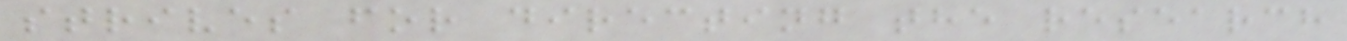strives for directing the research
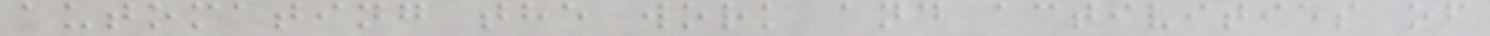automating the work and activities of
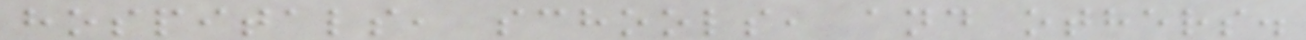hospitals, schools, and others.
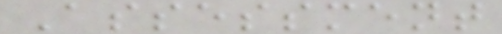Assessment
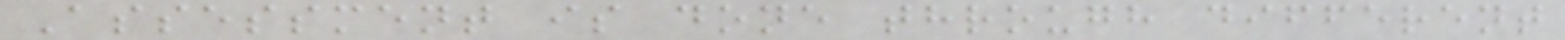Assessment is done through different
